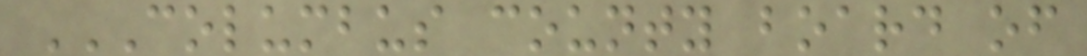COLUMBUS COUNTY BOARD OF
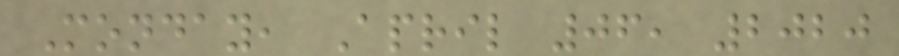Monday, April 06, 2020
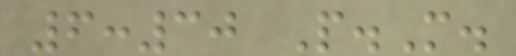6:30 P.M.
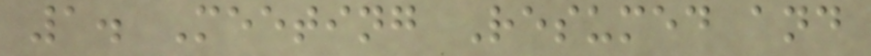1. Meeting Resumed and
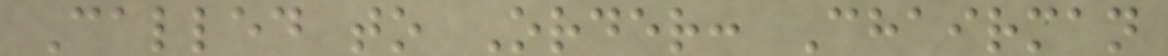Called to Order: Chairman
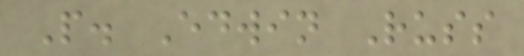P. Edwin Russ
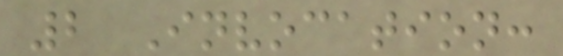2 Invocation:
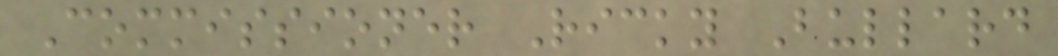Commissioner Ricky Bullard
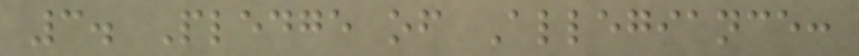3. Pledge of Allegiance:
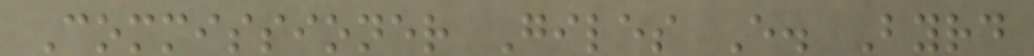Commissioner Giles E. Byrd
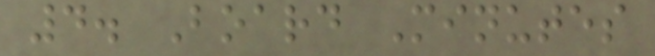4. Board Minutes
